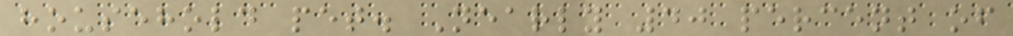household pet. Nearly 40 percent of
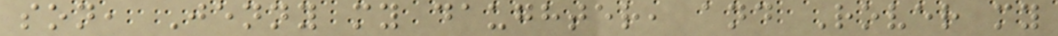son, Jenny my daughter, and Rover my
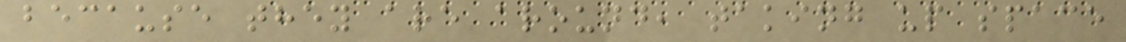because they are around, taking up space
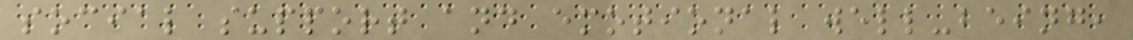social support and emotional well-being,
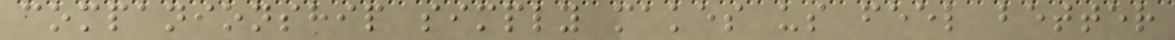companionship simply makes us feel better
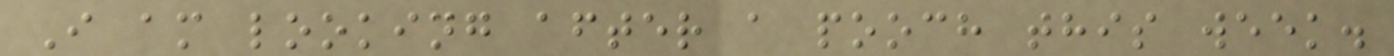I am looking after a pooch this week.
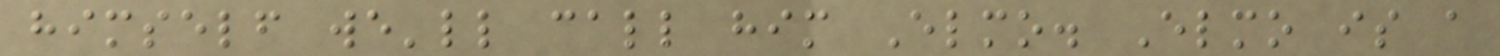himself we'll call him Elmo. Elmo is a
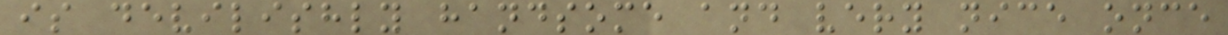is devilishly handsome and very nice once
